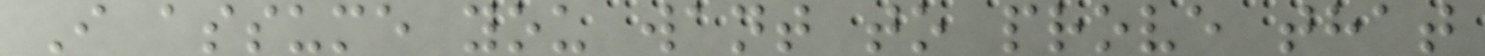I assume you want to prove that
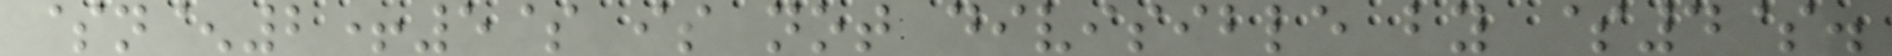$n^2+5$ is not divisible by $4$.
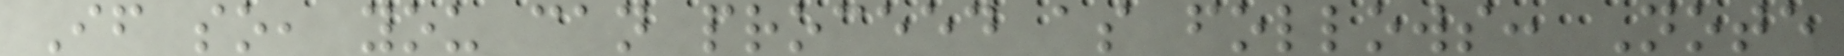If so, you can proceed as follows: Note
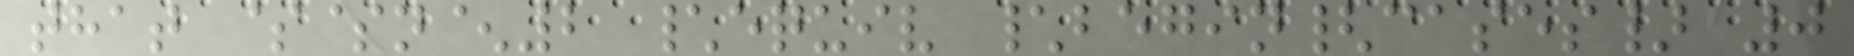that $$n^2 \equiv \begin{cases} 0
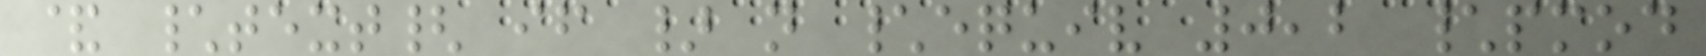& \text{ if } n \equiv 0,2 \pmod
